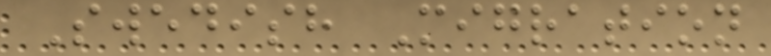Swedish Migration
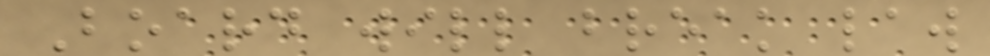Board will break law
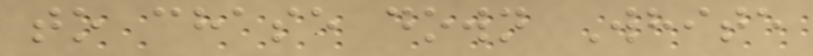to chase down White
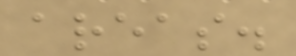areas.
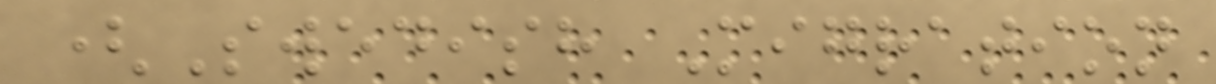(Swedish Migration
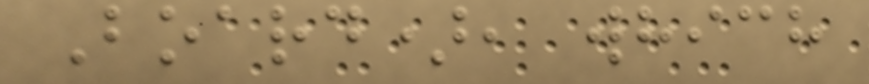Board), which
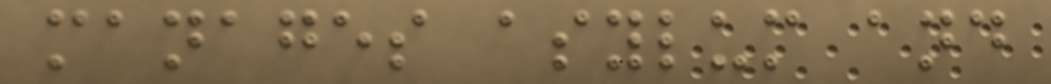manages asylum and
